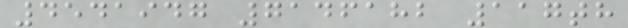4541947 7146182 117th
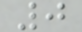0
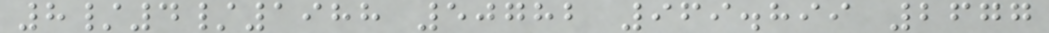8/4/1988 50782 969.899 2677
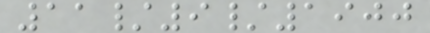11/9/1900
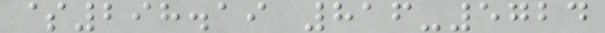$298.19 816-5724
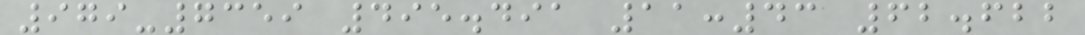979-7359 495.491 11:43 62.622
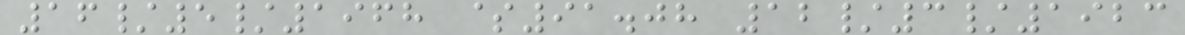16/5/1968 $91.08 12/3/1923
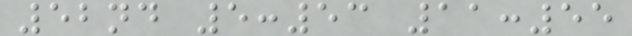52nd 5:53 11:55
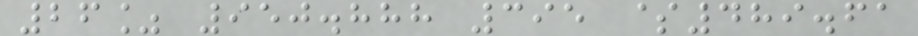26% 950.888 395 $489.61
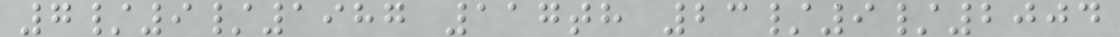7/9/1987 117th 23/9/2004
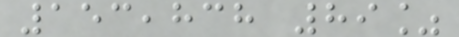153,838 89%
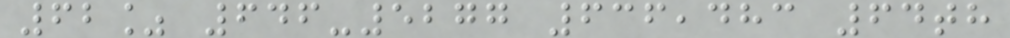62% 646-5277 636,483 64th
